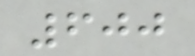600
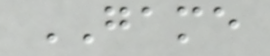GAME
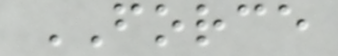FORCE
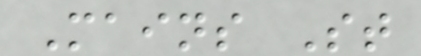Mains St
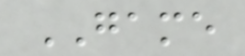GAME
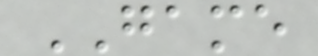GAME
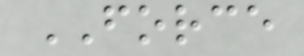FORCE
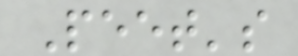Peet's
